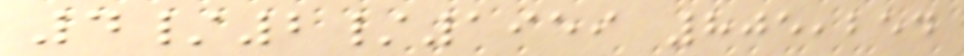4/2/1959 805,254
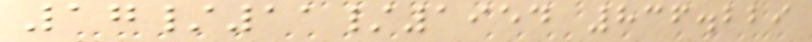17/11/1954 836.229
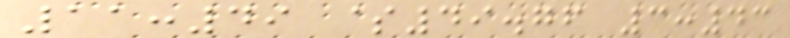11:49 $49.76 3:43
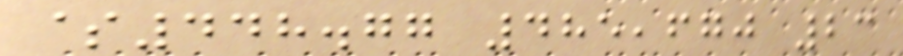$448.77 485,670 23
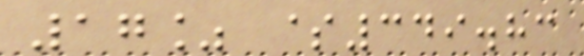17% $349.83
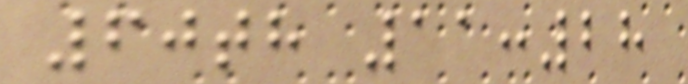60th 11:28
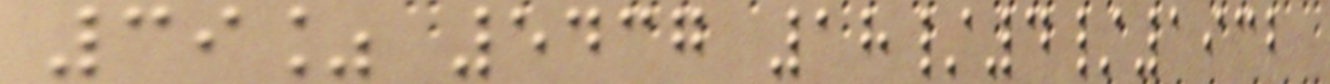39% 5437 18/4/1932
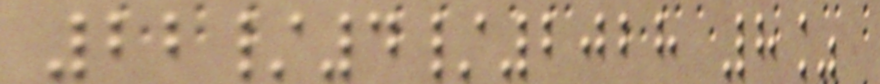22/4/2028 8%
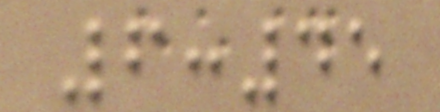6:45
